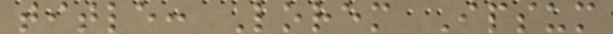title: Lorem Ipsum
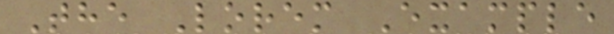The Lorem Example
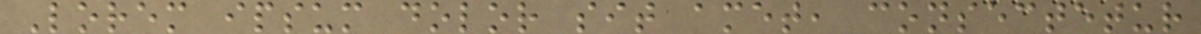Lorem ipsum dolor sit amet, consectetur
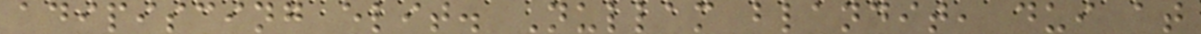adipiscing elit. Nullam blandit, dui at
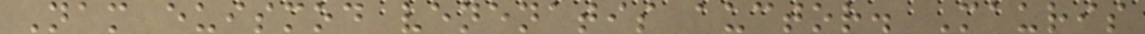Nam euismod venenatis auctor. Mauris
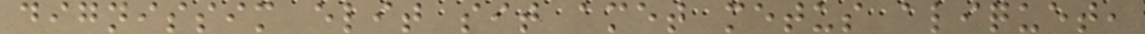dignissim elit sit amet metus aliquet,
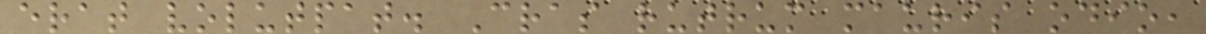erat volutpat. Cras rutrum mauris odio,
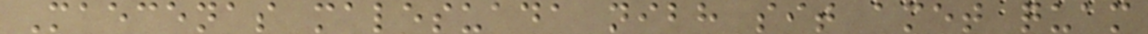Maecenas malesuada nibh sit amet quam
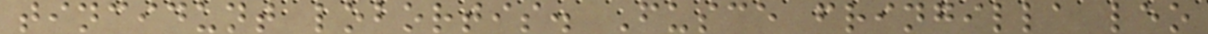tincidunt lobortis. Fusce fringilla leo
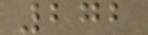272
